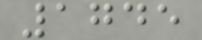1745
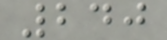240
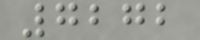7272
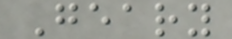Geary
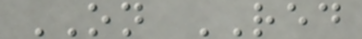ON RED
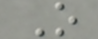O
